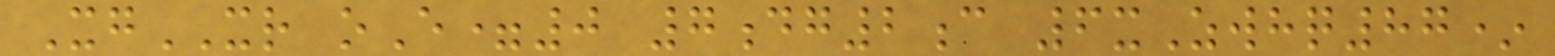XgXR oE=0 7dg2c 6xZwhq87*
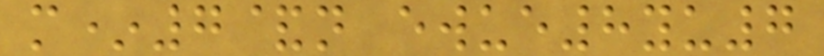m*7&n ewue8yu7
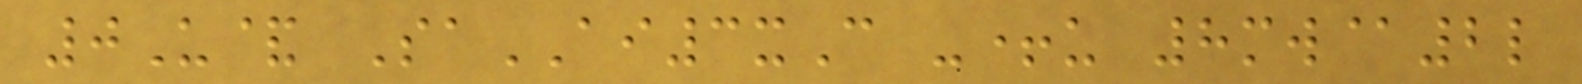0U& SaAI3xC -+u 8mw@2l
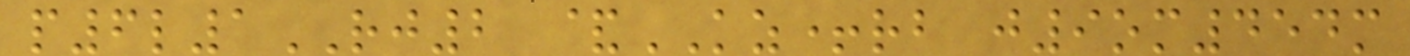p6l1RJ2 &KZ+rb j9om454m
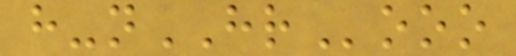h-nHRooo
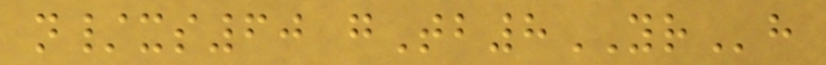n/xs60 gTb8YRh
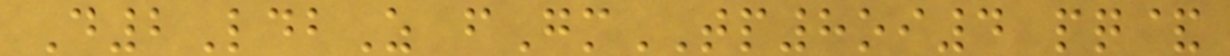D2LdbZ fGmTP8oi4 pq&
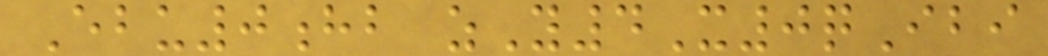Ebu0hb zY4X0qIbi
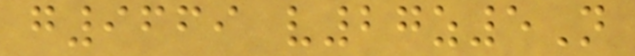g9669 v27z5N
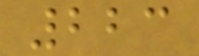223
